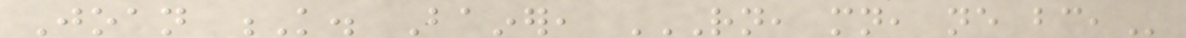Joan K. Bainer, RN, MN, NE BC,
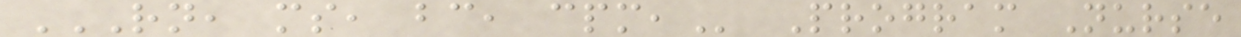RN, MS, BC, CPM, Program Nurse
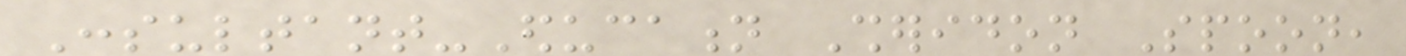Consultant-Education Sheridon Spoon,
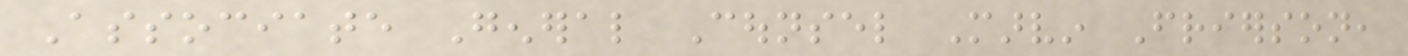Associate General Counsel Marvin Frierson,
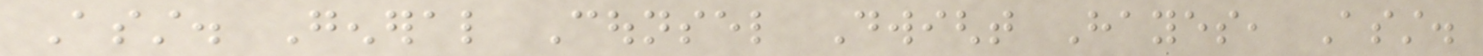Asst. General Counsel Dwight Hayes, Asst.
